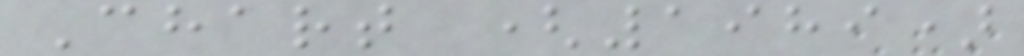Chart (1989)
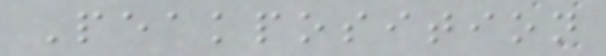Peakposition
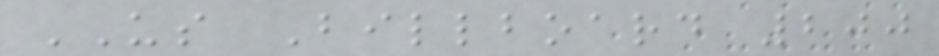US Billboard 200
